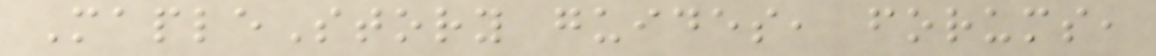MapleStory guides, forums,
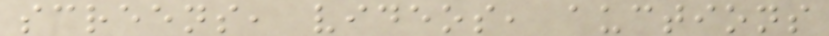screens, videos, auctions
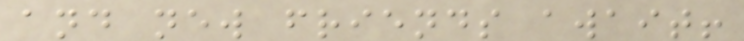and new friends await!
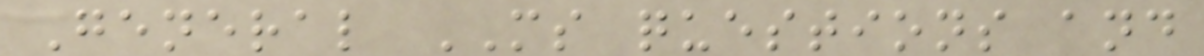General MS questions and
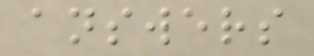answers
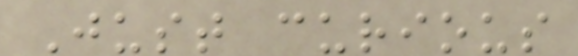Just curious
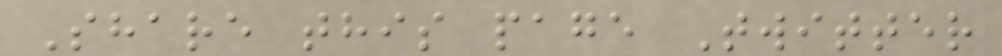Share this page Twitter
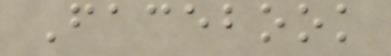Facebook
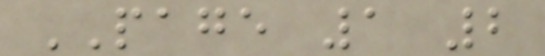PAGE 1 2
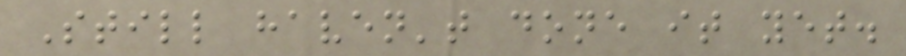Still haven't done it yet.
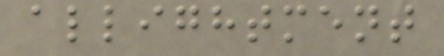allightment
